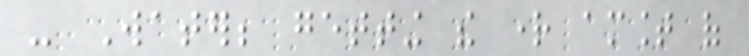- Water; getting the right amount of
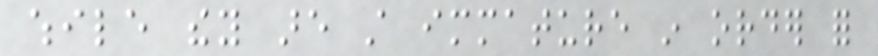while they are still immature in order for
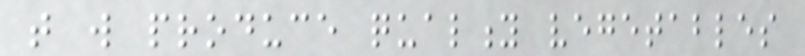that will produce quality vegetables
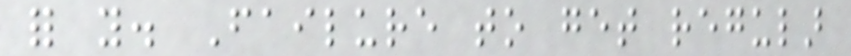for you. Failure to get regular
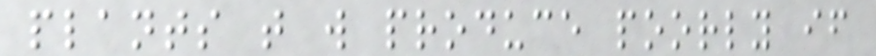plants that will produce poorly if
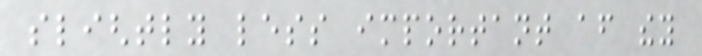slightly less important after they
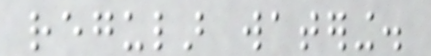regular watering.
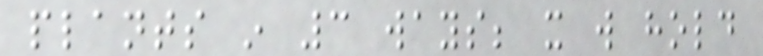plants in 3 ways; it will hold
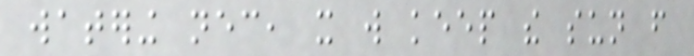watering necessary, it will keep the sun from
